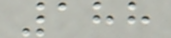188
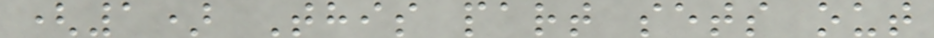(1) This part sets out
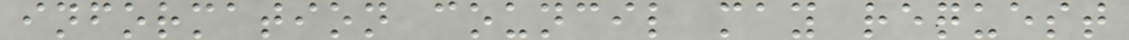information council may request
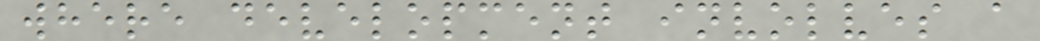where development involves a
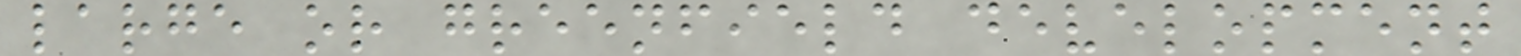large or greenfield development
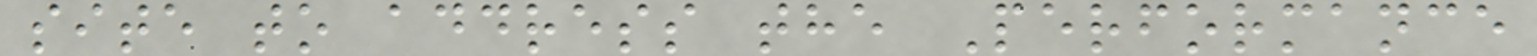site to address the Performance
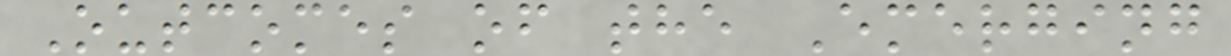Outcomes of the Emerging
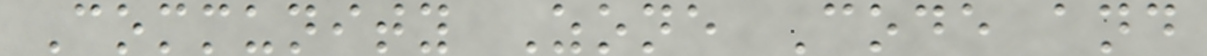Community Zone Code and
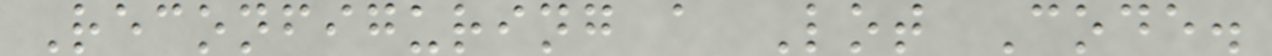Reconfiguring a Lot Code.
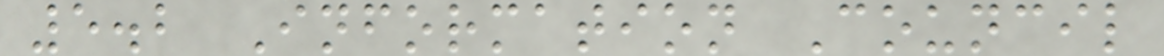5.2 Information Council
